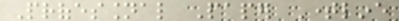Professional Paper Timeline
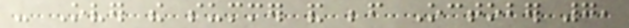- Over the summer and before October 7,
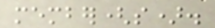member(s).
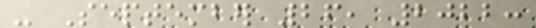- September 26, 2022:
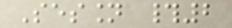Session #2
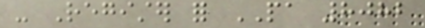- Register for PA 8082
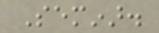Seminar.
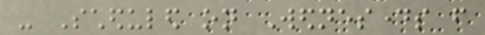- Scheduled on Wednesdays from
